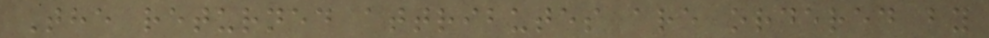The returned attributes are ordered by
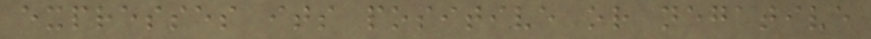expresses its positive or negative
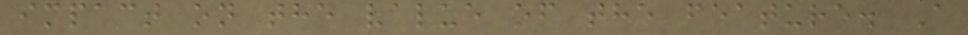impact on the value of the feature. A
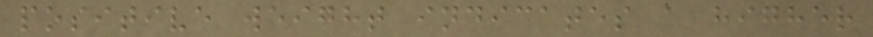positive weight indicates a higher
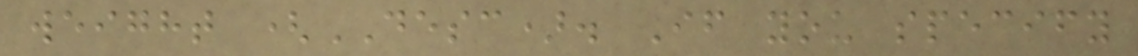weight (DESC). If you specify
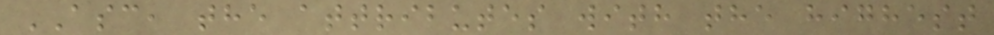ASC, the attributes with the highest
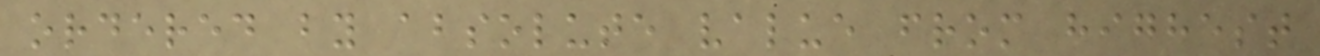ordered by absolute value from highest
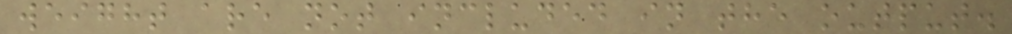weight are not included in the output.
